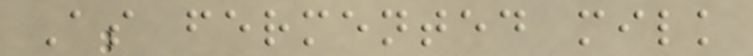As fermented milk
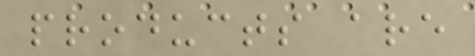products are
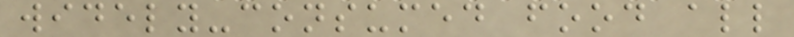widely-consumed food all
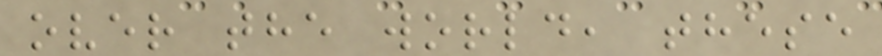over the world, these
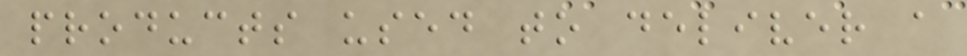products used to deliver a
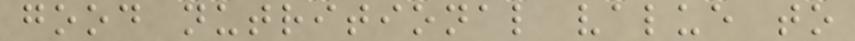good nutritional value to
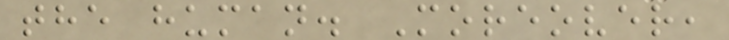the human. Moreover,
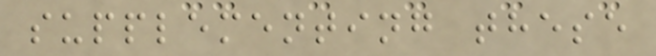supplementing these
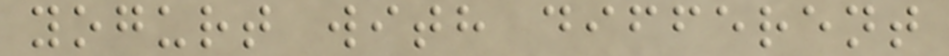yogurt with different
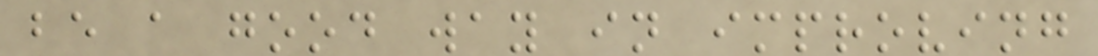be a good way in improving
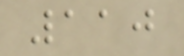110
